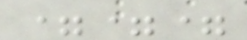===
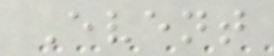Event
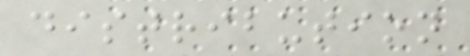distribution
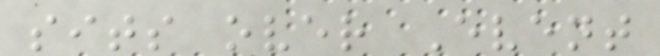sits over Event
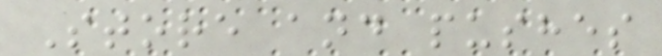Store and pushes
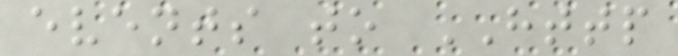events to HTTP
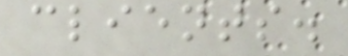clients.
